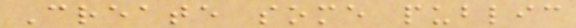Create some public
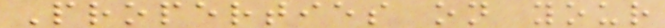Properties on your
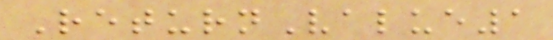ReturnValue1
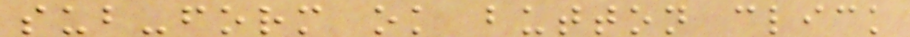sub-form ok button click
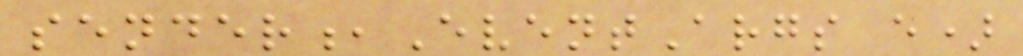sender,EventArgs e)
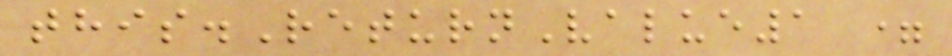this.ReturnValue1 =
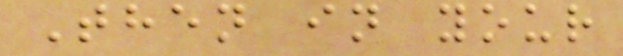Then in your
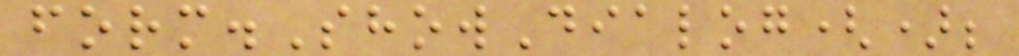form.ShowDialog();
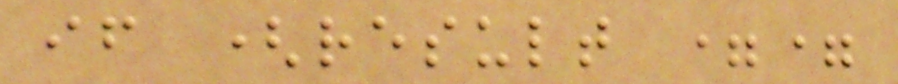if (result ==
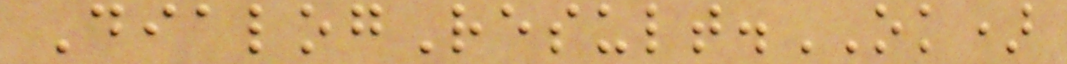DialogResult.OK)
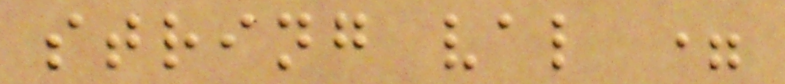string val =
